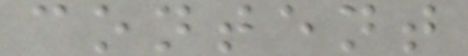content
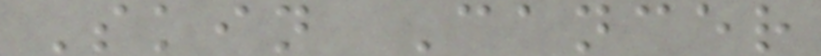Skin Cancer
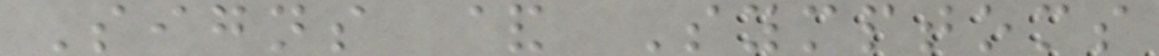Signs & Symptoms
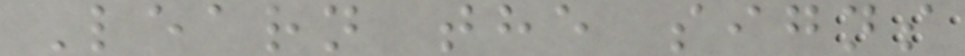Learn the signs
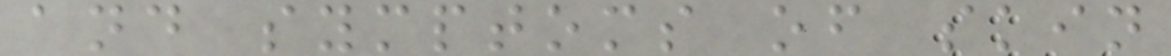and symptoms of skin
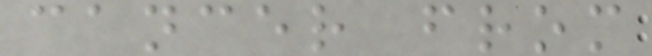cancer from
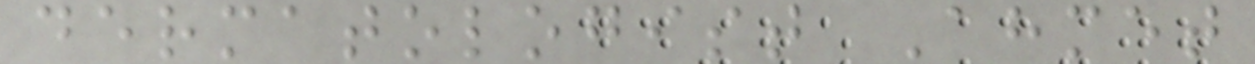dermatologist Ahmet
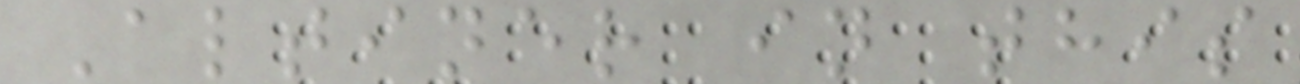Altiner in this
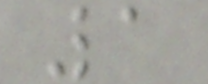1
